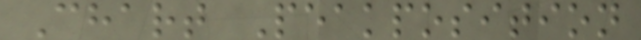Chart Peakposition
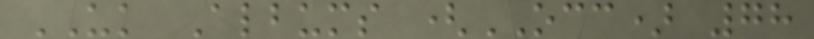UK Albums (OCC) 78
